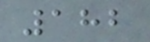182
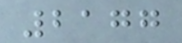2177
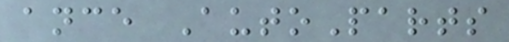ance AutoParts
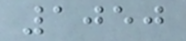1050
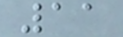11
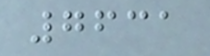7631
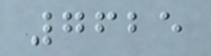7625
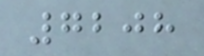7208
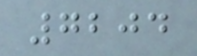7204
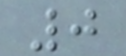0
